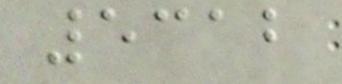5312
